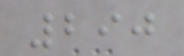290
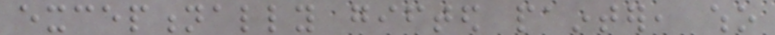exceptionally gifted painter, who
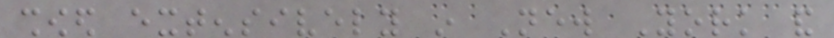showed extensively in New York and
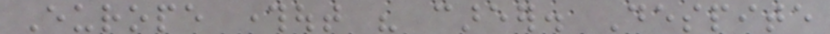Europe throughout his career. Despite
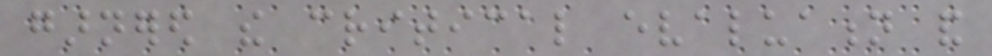garnered the critical evaluation and
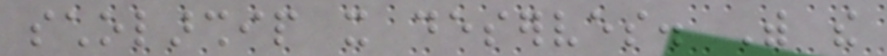scholarship it deserves. With the
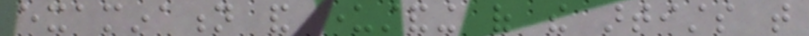examination and understanding of the artists that
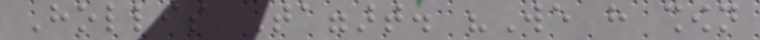Hollis Taggart. "We have shown
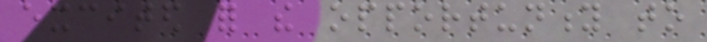excited for the opportunity to
